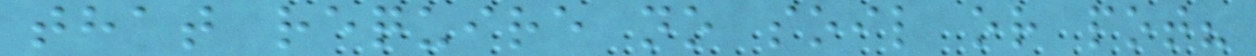that require no soil or pot?
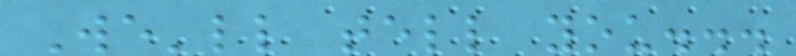We'll tell you...
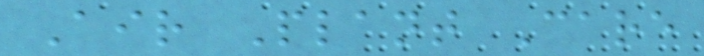Air Plant Care
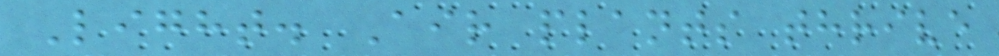Light. Air plants thrive
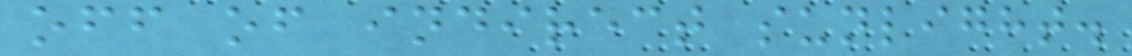off of indirect sunlight.
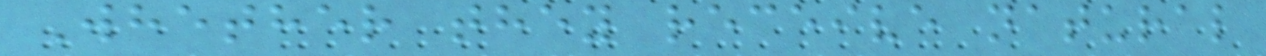Whether they receive natural
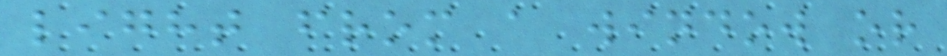light from a window or
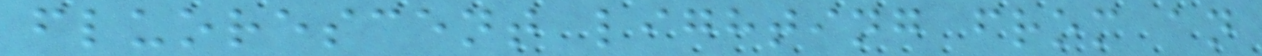fluorescent lighting from an
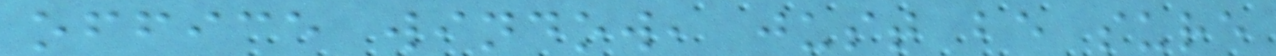office window, just be sure
